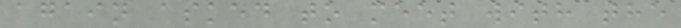again asked to meet with the
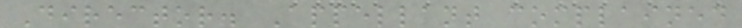Director. Appellant complained
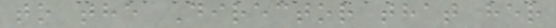to the Director that her
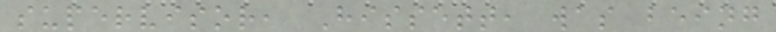supervisor, Hissett, was being
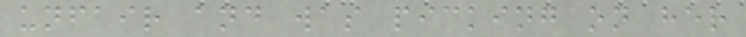unfair and was picking on her
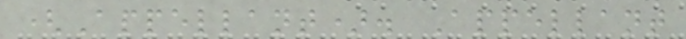(Appellant). Appellant
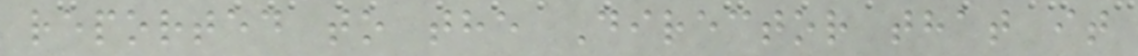reported to the Director that it
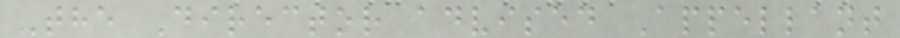The Director advised Appellant
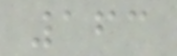163
